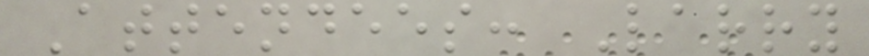Attendees: Larry
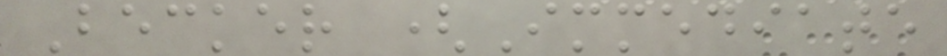Becker (Immediate
